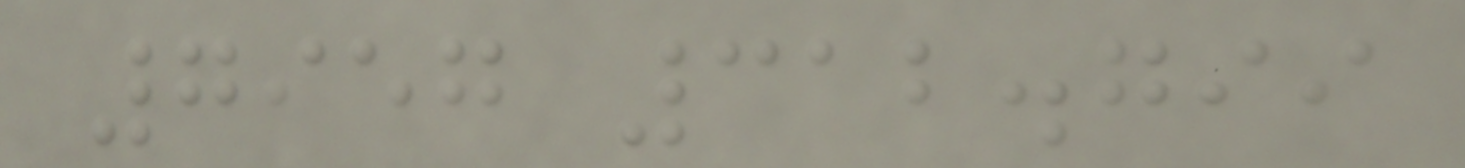7957 312.799
